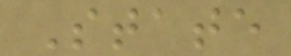State
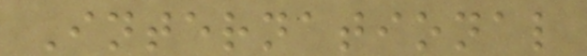International
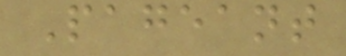Pageant
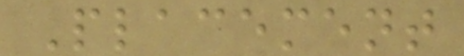Placement
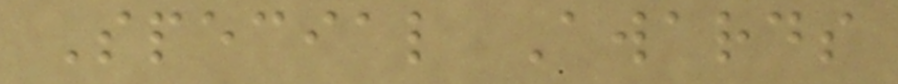Special Awards
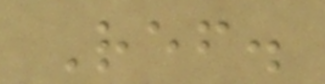Ref.
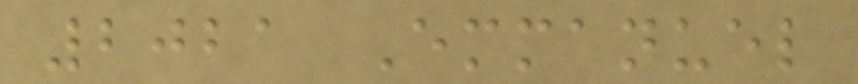2021 Emmanuel
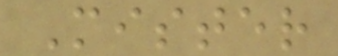Mister
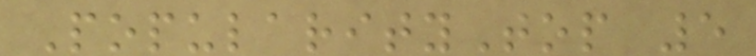PopularityTop 5
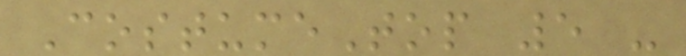CostumeTop 5 -
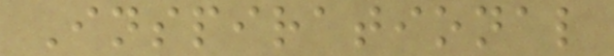Inspirational
